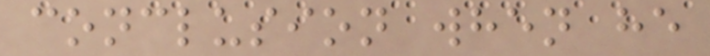conclusion when he
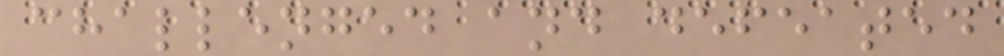challenged and defeated
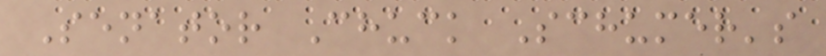Senator Chuck Schumer's
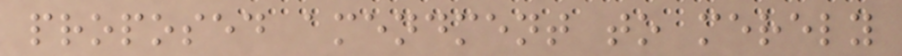proposed amendment to merely
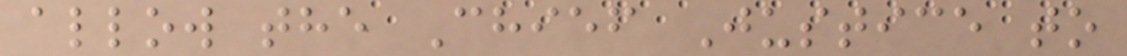allow the Chief Justice to
